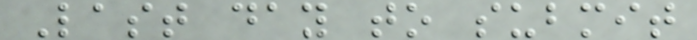Last day to submit
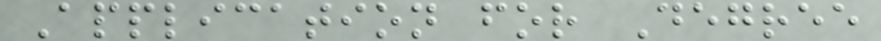Application for Degree
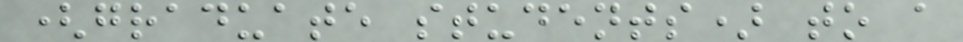(graduate students) to a
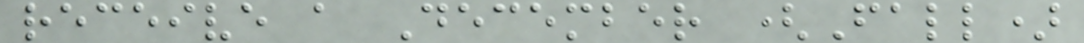receive a December (Fall)
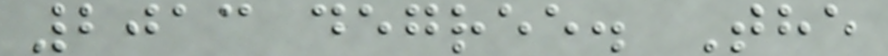2013 degree. The
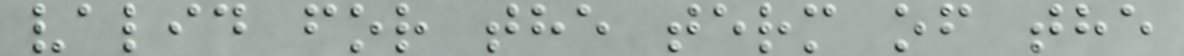valid for the term of the
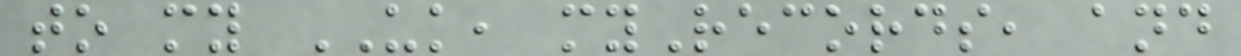to my UK, myRecords, and
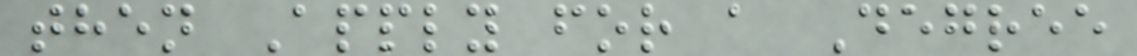then Apply for a Degree
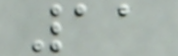11
